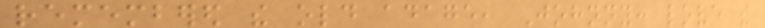remembered the old adage, Johnny: love the
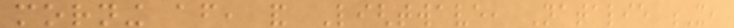morning after, and Lightwave, Natalie X,
